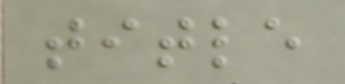title
